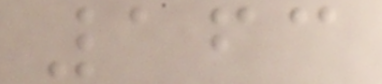163
